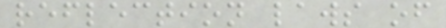reflection laws of
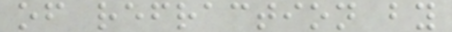of refraction by
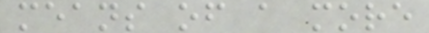means of a more
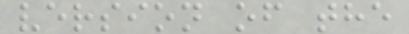version of the
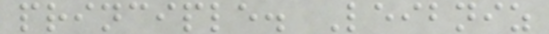principle. Leibniz
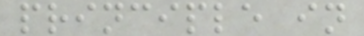principle in
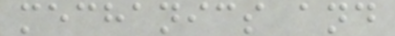mechanics and
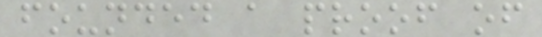founded a proof of
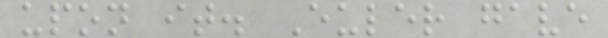upon it. Euler gave
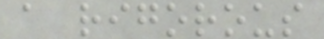a rigorous
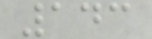143
